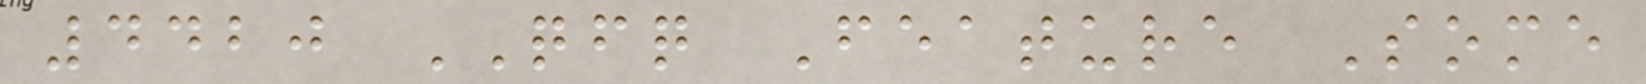4420 QFQ Feature Some
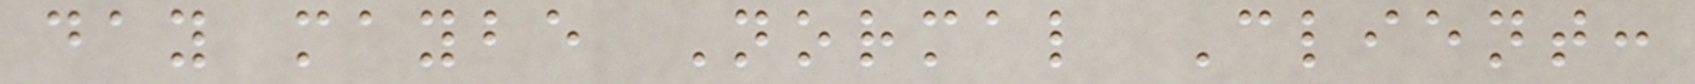day maybe Normal Client:
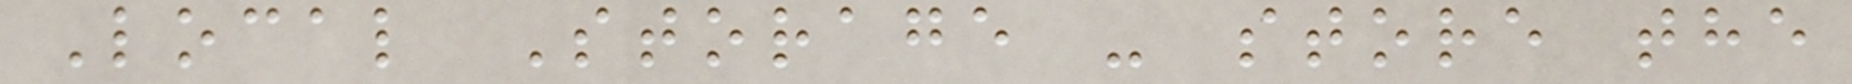Local Storage - store the
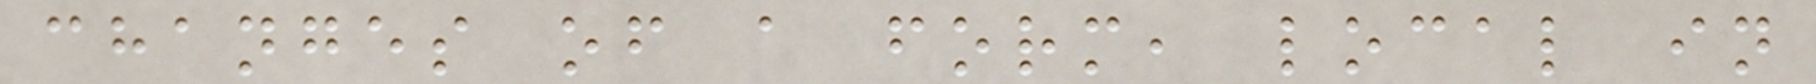changes of a form, local in
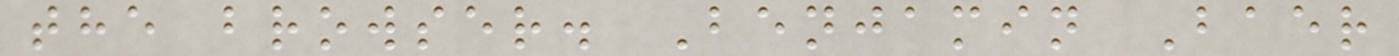the browser. Benjamin Baer
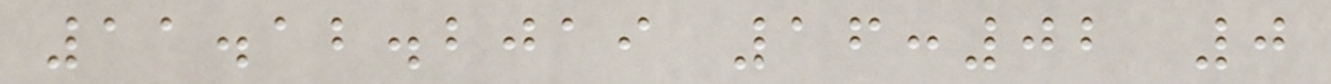11.12.2019 16:02 0
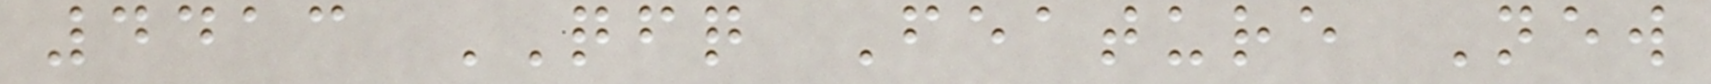4413 QFQ Feature New
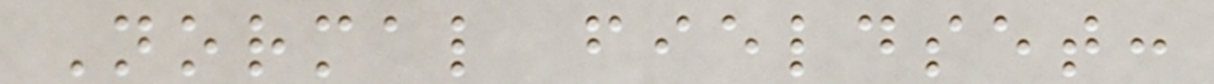Normal fieldset:
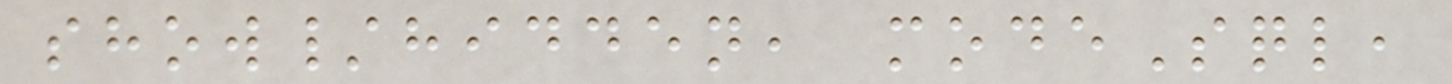show/hidden, modeSql,
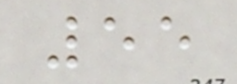55
